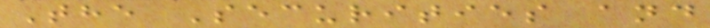The Securities and
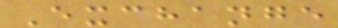Exchange
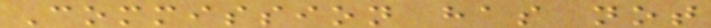Commission has not
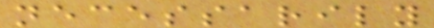necessarily
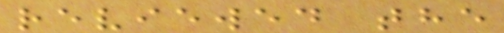reviewed the
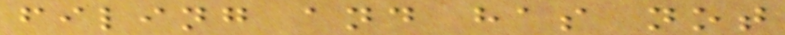filing and has not
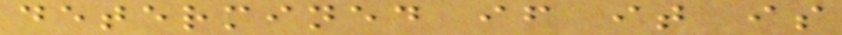determined if it is
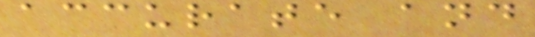accurate and
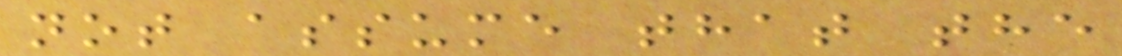not assume that the
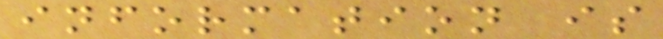information is
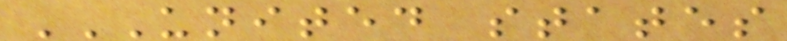UNITED STATES
